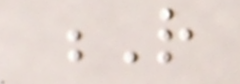R
